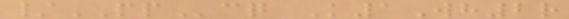/PPcq K1Wh2r
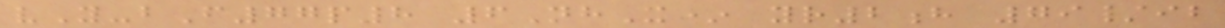vY-bF77p8 6NhX* yr2h 79/ib
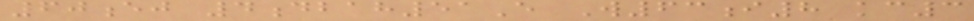60ej 4dbah51E W63i8 kc3
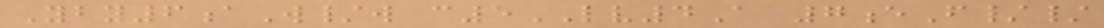Yby6aW/w c5LV4A 7eF//
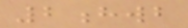2hwb
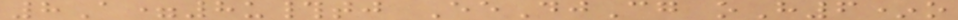8A=8u#tj EeDjCg oH6*o
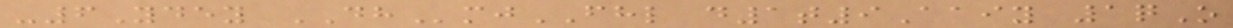-6Ydey DHmjFHL d1t9Aaiy 1qO
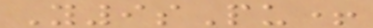Y9sPu+
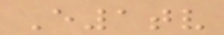E1tv
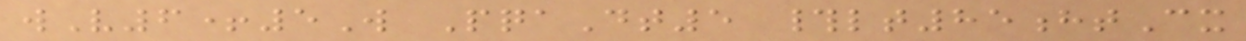wV6+5W PqaDt5 #lt85htCx
